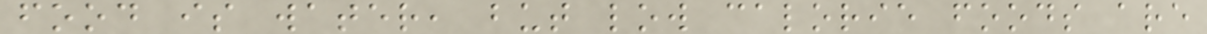food is water, but low calorie foods are
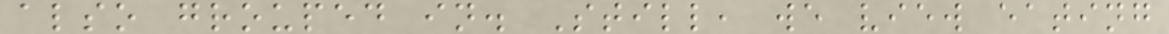also grouped in. Still, we view eating
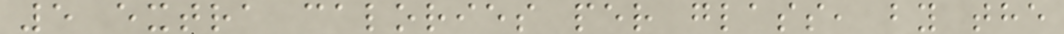5 extra calories per glass, by the
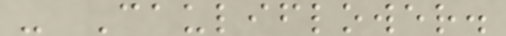- Cauliflower.
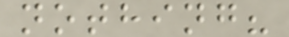nothing?
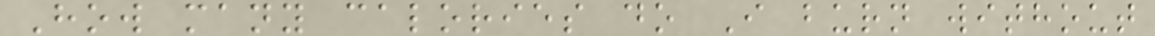How many calories do I burn without
